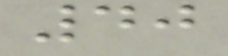40
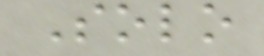Solo
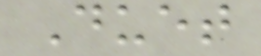Duet
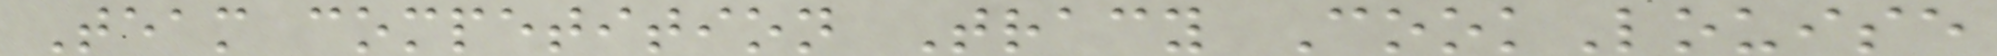Team competition Tracy CookLouise
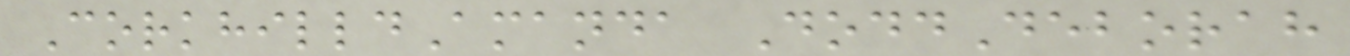CorkhilldAmanda DoddDeborah
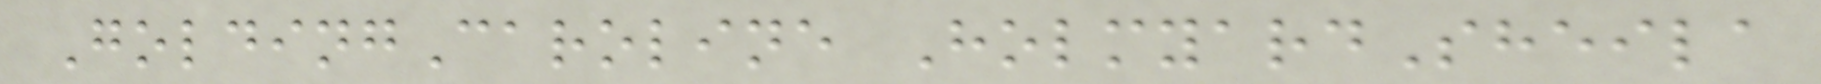GoldingCaroline HolmyardSheila
